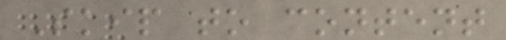Skip to content
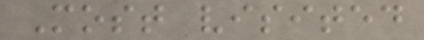Most visited
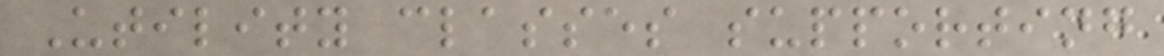Utility classes supporting
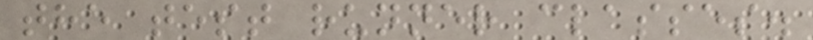the test runner classes.
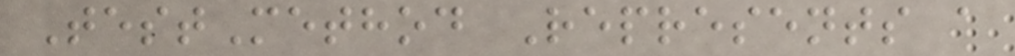TestMethod Represents a
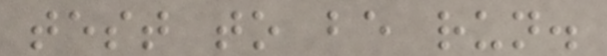test to be run.
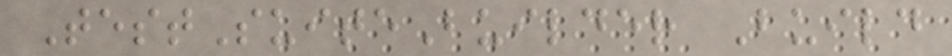TestSuiteBuilder Build
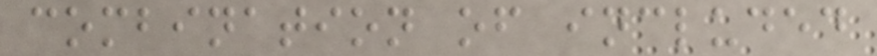combination of included
